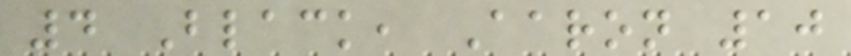4 Black, Aaron 10
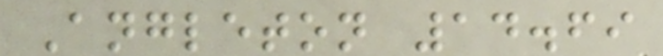Angleton 14.69
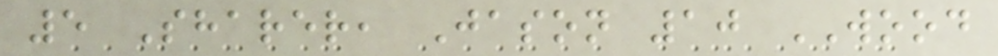5 Sharer, Jason 10 WOOD
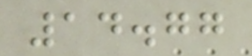14.77
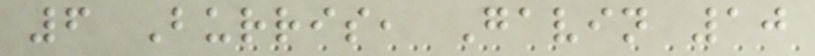6 Burris, Gavin 10
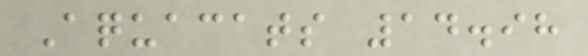Aquacats 14.98
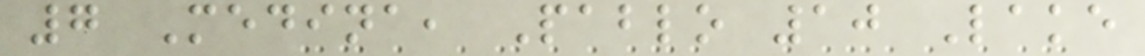7 Medina, Pablo 10 Lake
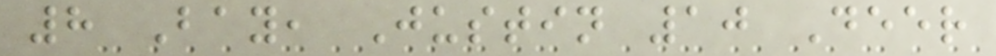8 Bay, Justin 10 Deer
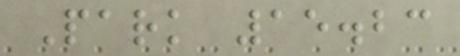Park 15.23
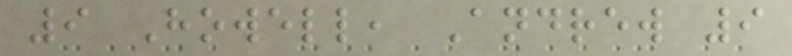9 Howell, Andrew 9
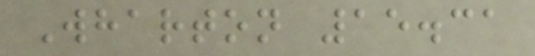Wharton 15.31
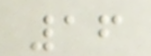16
